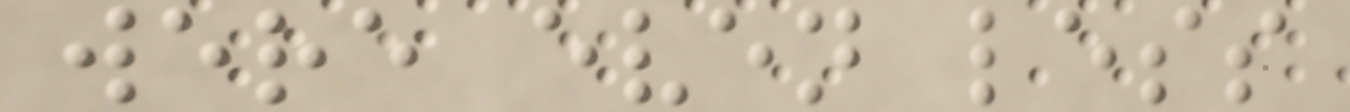were even less
